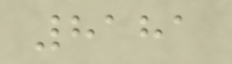8181
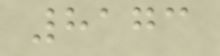8173
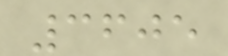3605
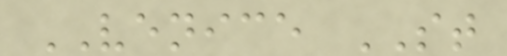VENICE ST
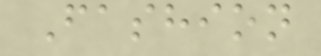Fashion
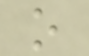o
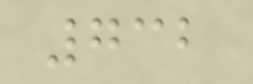732
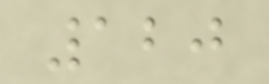120
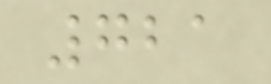721
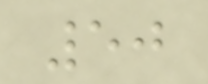50
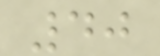40
